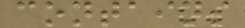contains
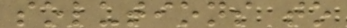solutions to
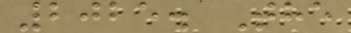2025. The
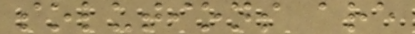solutions are
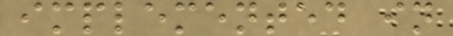implemented in
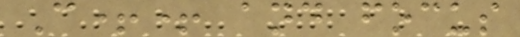C++ and focus
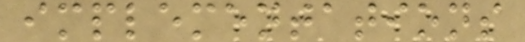implementations
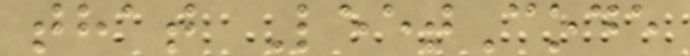that LeetCode
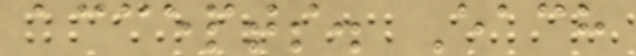accepts. Each
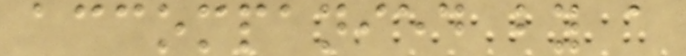accompanied by a
